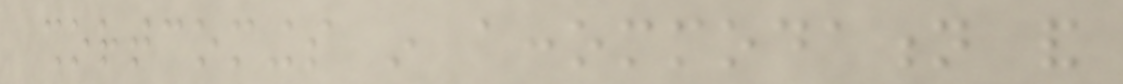shortcomings in accommodation and
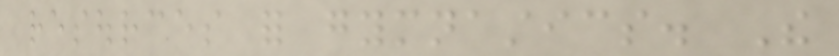resources for gymnastics. The
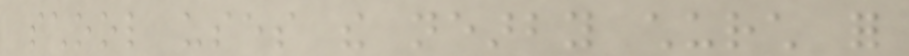school uses the nearby church for
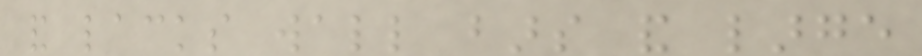and lacks wall bars and large
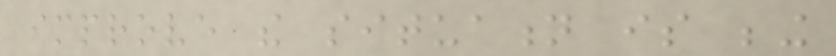improve the situation is being
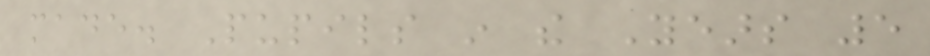made. Pupils in the Years 5
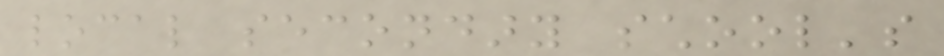local secondary school's
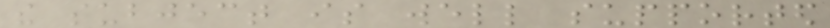the subject is well supported
